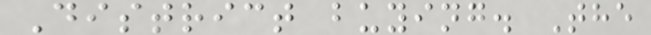District buying. The
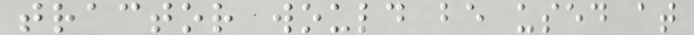tractor would be used at
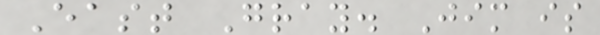East Gray. Jim is
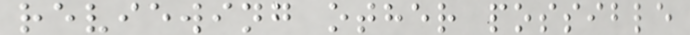reviewing other possible
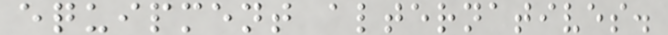equipment alternatives.
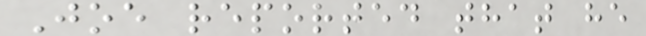Joe reported that he
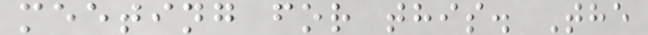meeting for this. The
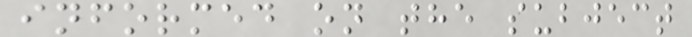informed on the subject
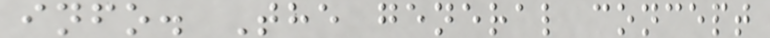info. The general concept
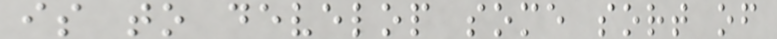is to develop some sort of
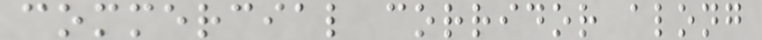commercial corridor along
